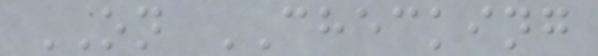ON CHECKING
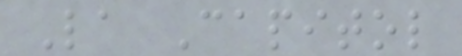La Capitol
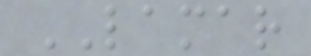LAMAR
